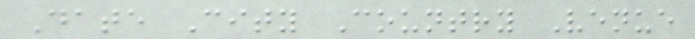Date City Country Venue
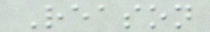Reason
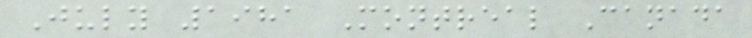July 1981 Montreal Canada
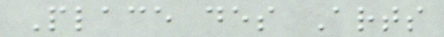Place des Arts
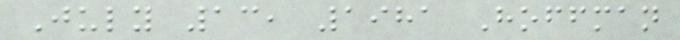July 13, 1981 Hoffman
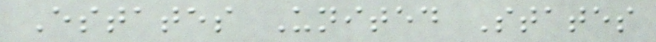Estates United States
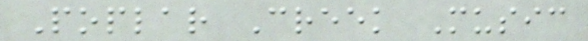Poplar Creek Music
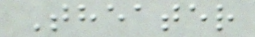Theater
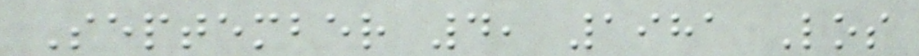September 4, 1981 Los
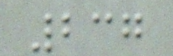237
